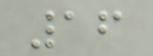16
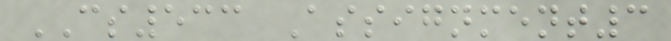CS533 Assignment3
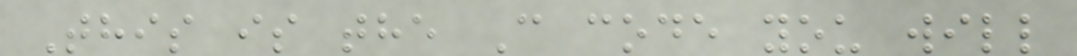This is the C code you will
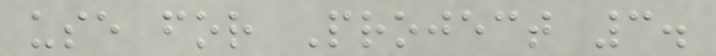use for Project 3.
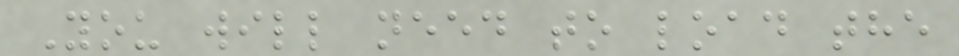You will need to load the
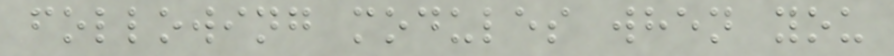following modules when you
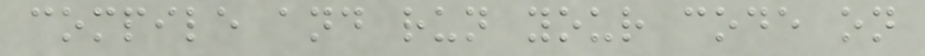compile and run your code on
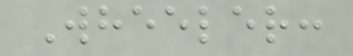Wheeler:
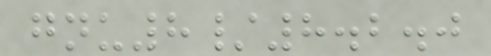gnu8/8.2.0
